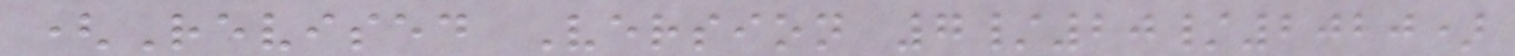(Revised Version 7/20/2020)
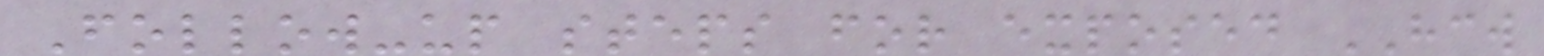Follow-up steps for exposed HCW
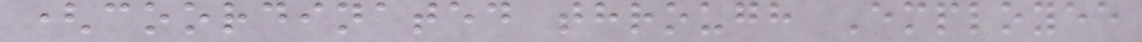(coordinated through Employee
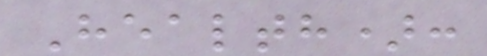Health):
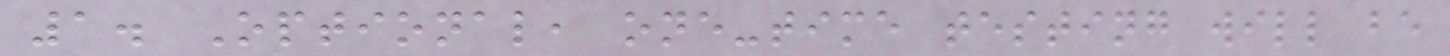1. Optional, one-time testing will be
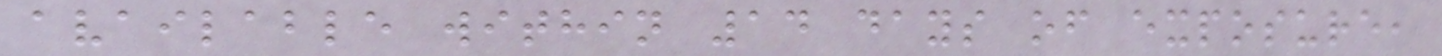available within 14 days of exposure,
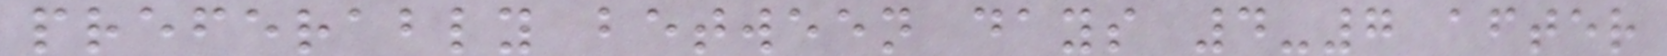preferably between days 4-7 after
